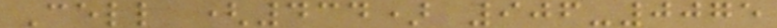Cell (434) 906-0075
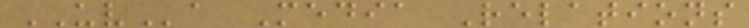UVa Media Relations
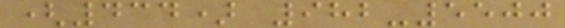(434) 982-5500
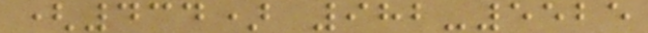(434) 982-5525
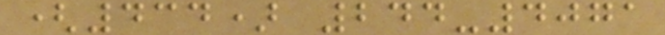(434) 244-4071
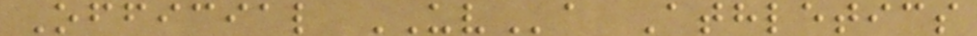Official UVa Athletics
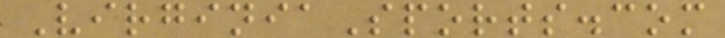VirginiaSports.com
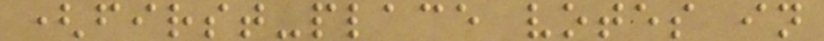(first-place votes in
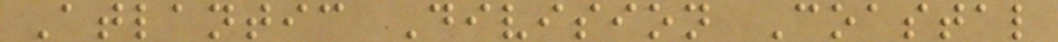Atlantic Division Coastal
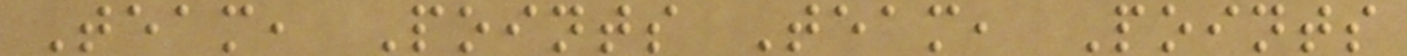Team, Points Team, Points
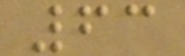63
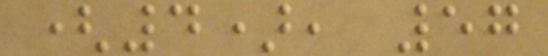(4), 57
